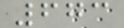673
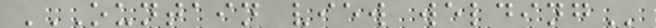OUNTAIN VIEW WELDING
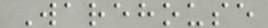Warehouse
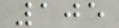105
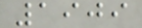1909
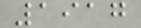1917
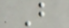B
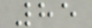85
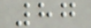87
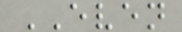EVEN
